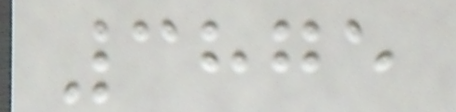3875
